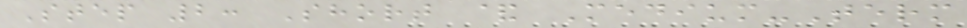Step 2: Short & Medium-Term
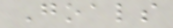Goals
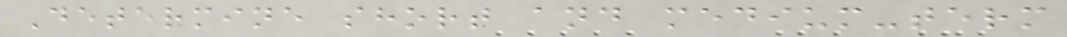Determine short and medium-term
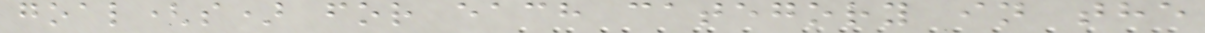goal(s) for each category in the
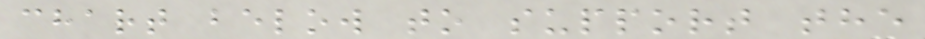chart below to support the
